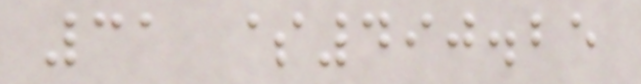31 $490.25
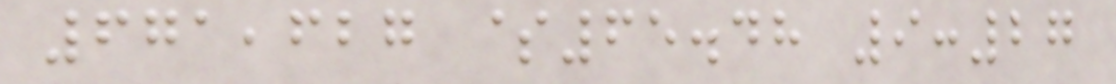671,627 $65.48 9:27
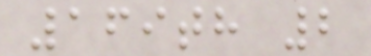169th 2
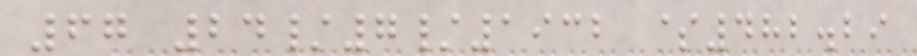67 24/7/1932 $482.29
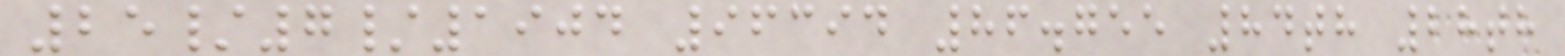25/7/1904 96394 86.755 84th 28th
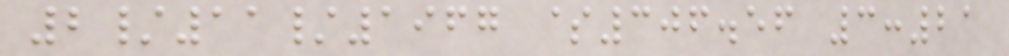2/11/1967 $306.56 3:21
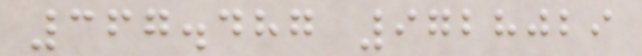367.487 9728029
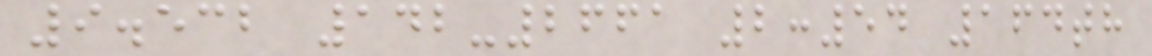9.532 142-2661 2:54 164th
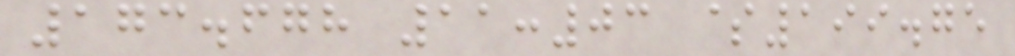173.678 11:03 $199.75
